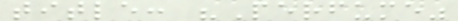title: "Perfume"
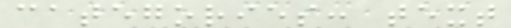categories: text
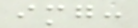img:
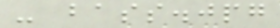- bass.jpg
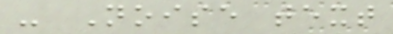- Noise text
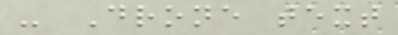- Drone text
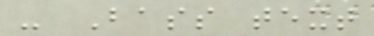- Bass text
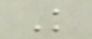K
